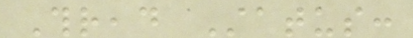Thread Status:
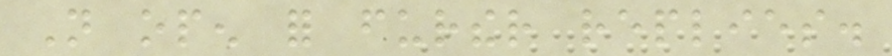Not open for further replies.
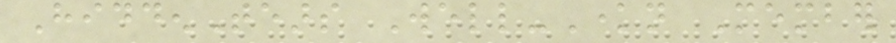HiddenTears Well-Known Member
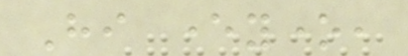Hi everyone,
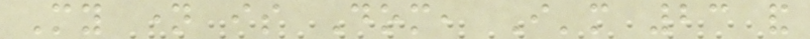My name is Dom, I'm 23 and
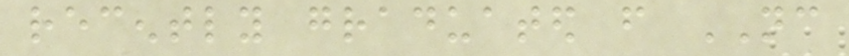recently graduated from NC
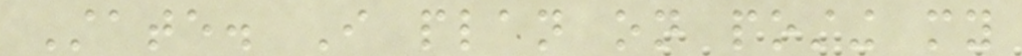State. I plan on posting my
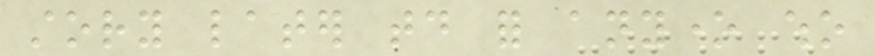story later today for anyone who
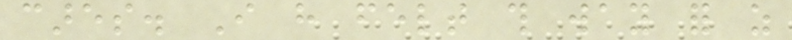cares. I have felt this way for as
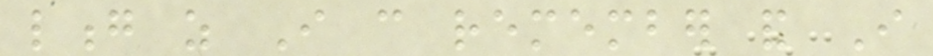long as I can remember and I
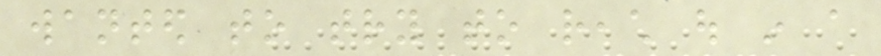wanted to try to reach out in a
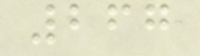267
